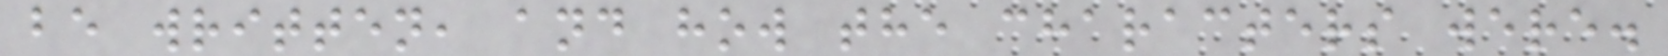be written, and how the characters were.
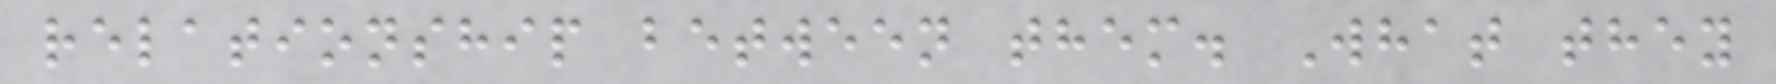relationship between them. What they
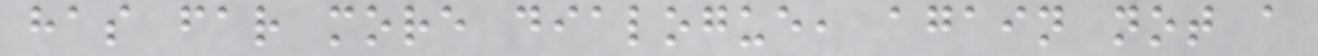has far more dialogue, again not a
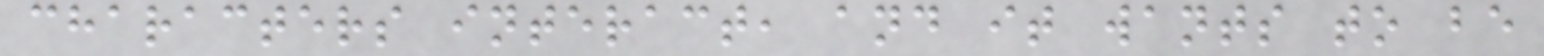characters interact, and it wants to be
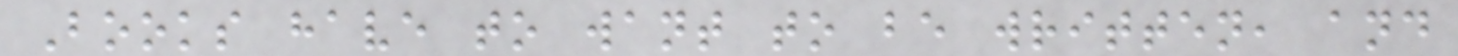Books have to want to be written, and
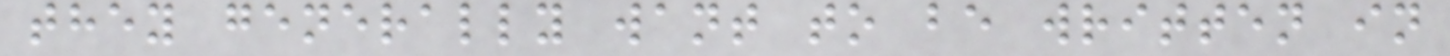they generally want to be written in
